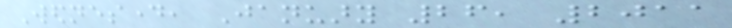Wednesday, January 26, 2011
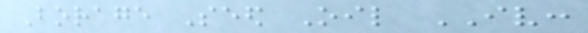Borage Seed Oil IV:
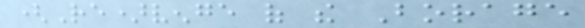(Re)venge of the Borage
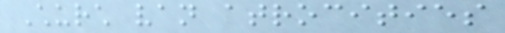Church van atrocities
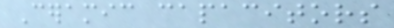Ceramic capacitors
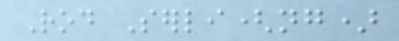Rod Serli(ng)
